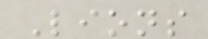Lions
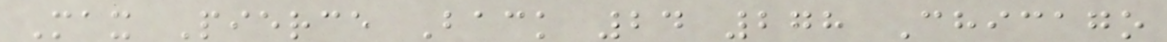Max Pierce Back 24 278 Chicago
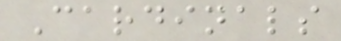Cardinals
